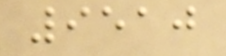9510
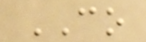CO
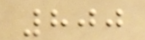800
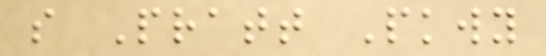s Pratt Pkwy
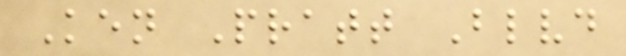Ken Pratt Blvd
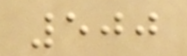500
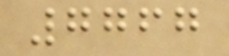7767
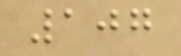107
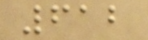612
